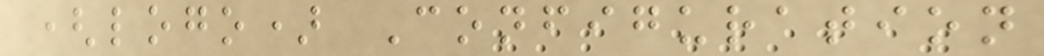(logo) Configuration
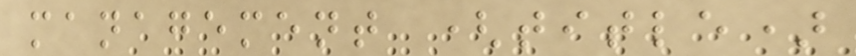management (title)
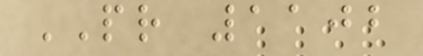PR 1102
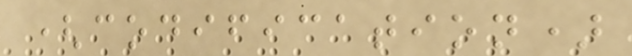(codification)
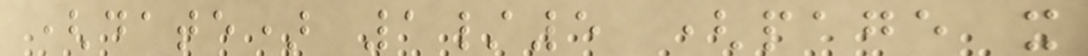(date) 1/5 (page x
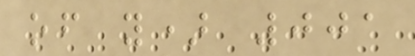of y) 001
